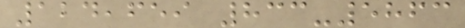124,659 833-5863
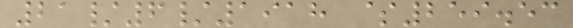21/6/1918 $259.53
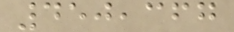450,367
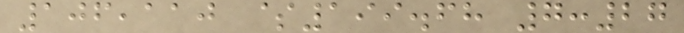106,110 $199.68 7:27
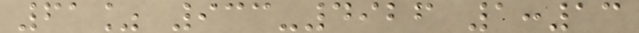61% 933-4926 1:13
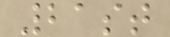21st
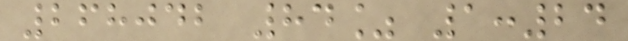268042 84% 1:24
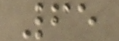65
